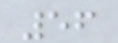56
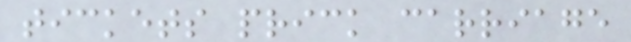tickets prick carriage
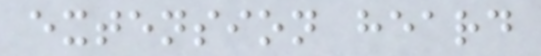extension heard
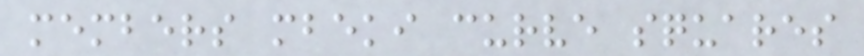members mbeki curve squares
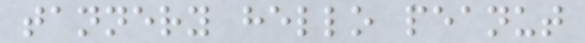tannery hello peanut
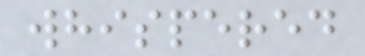whispered
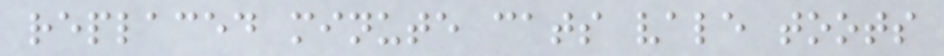replaced minute cats vale toots
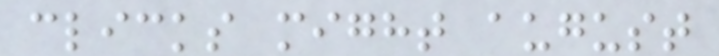clicks might august
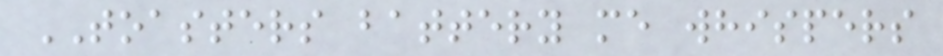TOASTERS battery me whispers
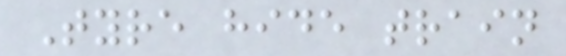Tyre hide train
